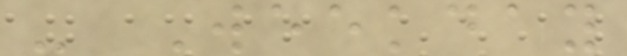- Weekday
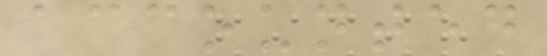accounted
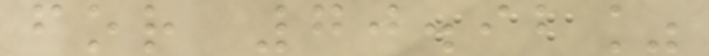for 70.92%
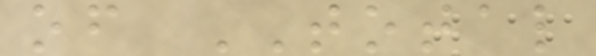of TOTAL
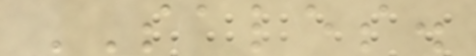SALES.
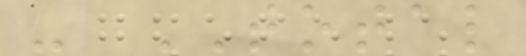- TOTAL
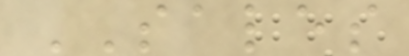SALES
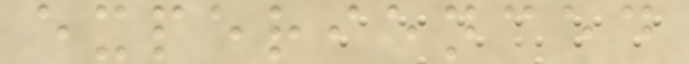experienced
